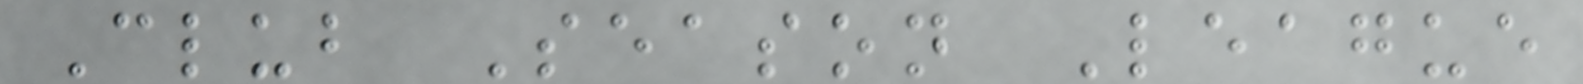Club Season League
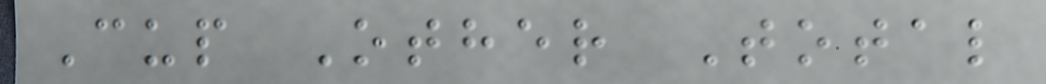Cup Other Total
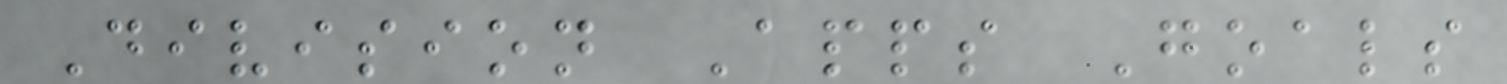Division Apps Goals
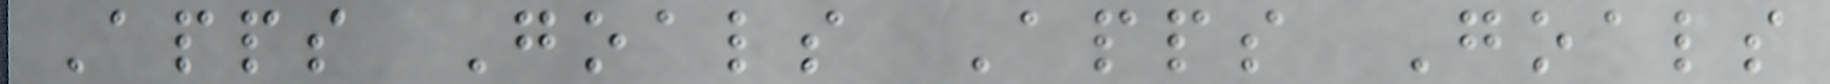Apps Goals Apps Goals
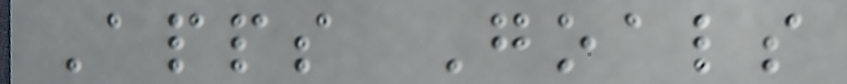Apps Goals
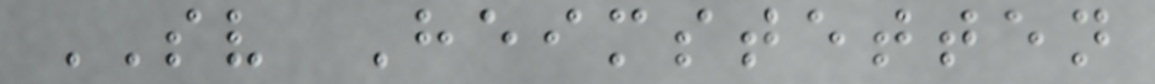SV Heimstetten
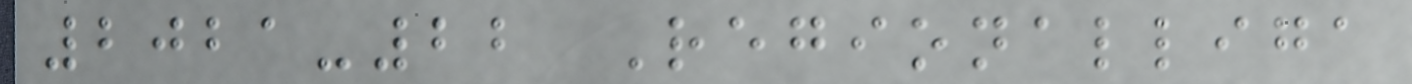2021-22 Regionalliga
